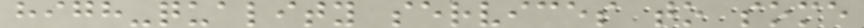high-quality services to some
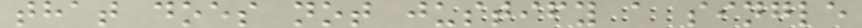that does not justify a single
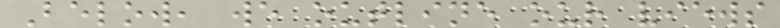Below, we outline our views
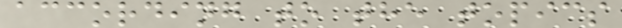according to the topics
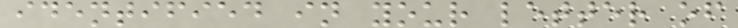identified in your letter of
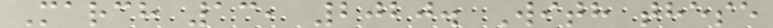March 13, 2020. With these
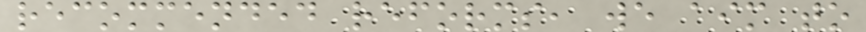recommended reforms, we aim to
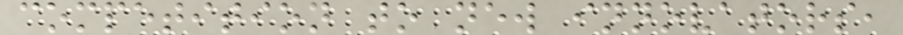competition to new innovators,
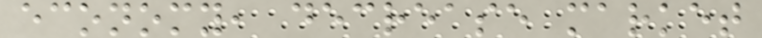economy, decrease market
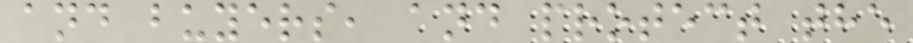and buyers, and protect the
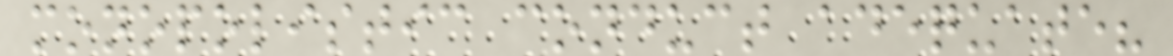monopolistic conduct adequate?
